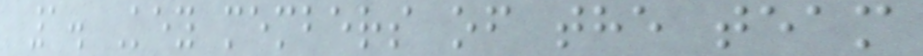1. Key members of the team
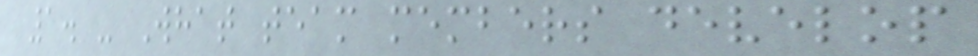1. - What team members develop
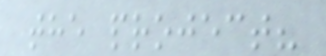the project?
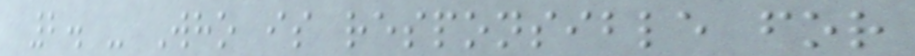2. - Who is responsible for
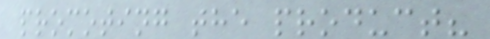promoting the product?
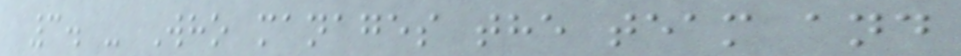3. - Who manages the team and
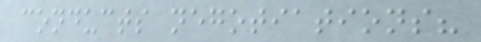conducts negotiations?
